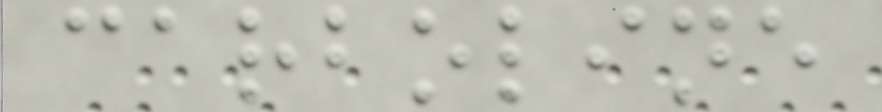carboline
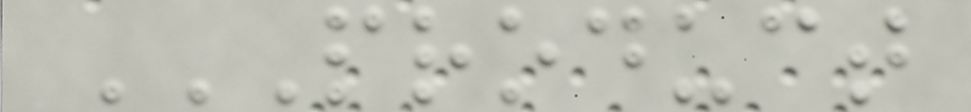PRODUCT
